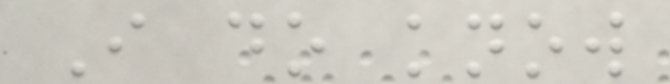I do know
